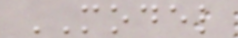MODEL
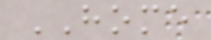HOME
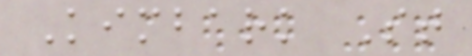Kimbark St
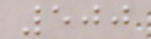500
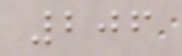206
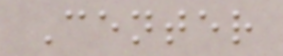Center
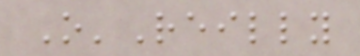O'Reilly
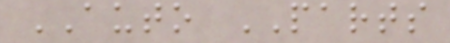AUTO PARTS
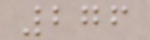276
